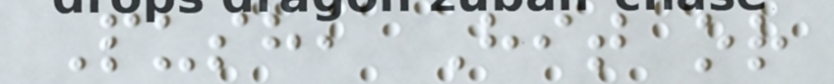Push, Hit or
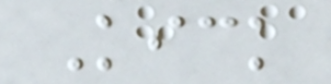Kick
